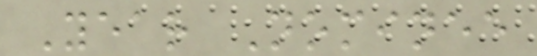Year Nominee
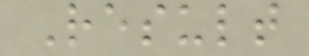Result
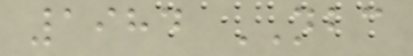1984 NBC
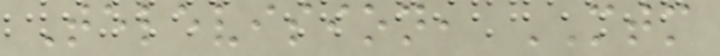Television, MTM
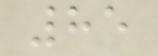85
